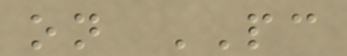on PC
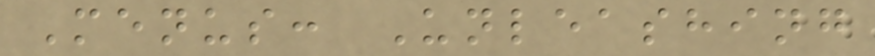Menus: Unleashing
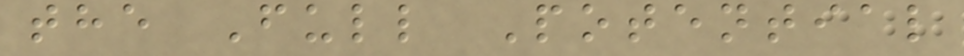the Full Potential
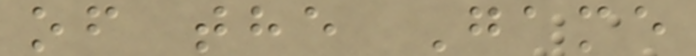of the Game
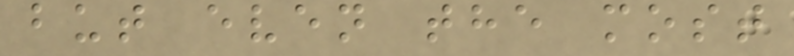but even the most
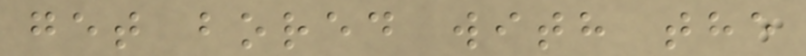get bored with the
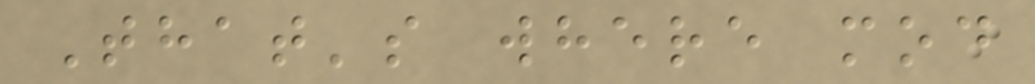That's where mod
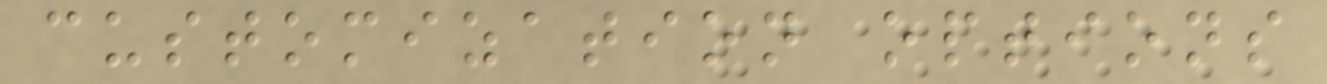customization options
